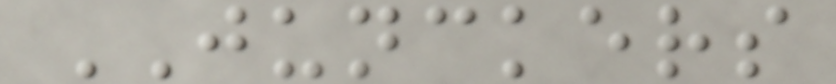JUNCKERS
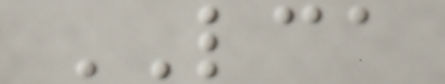LCA
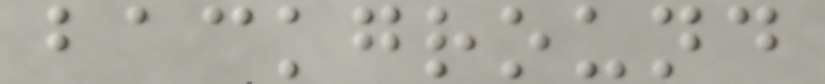background
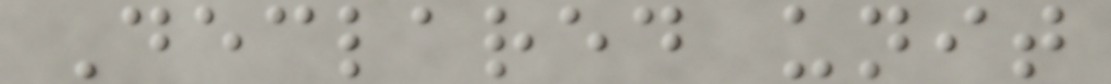Declared unit
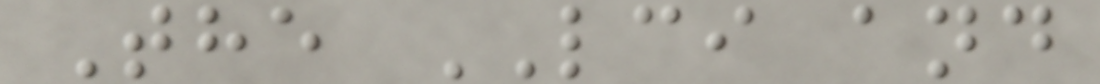The LCI and
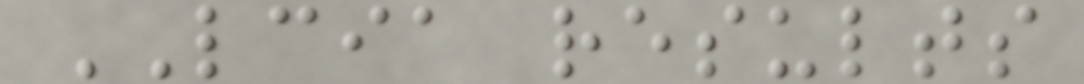LCIA results
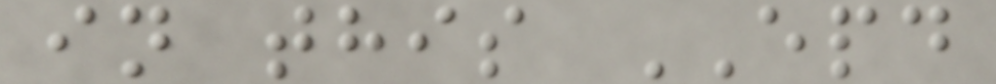in this EPD
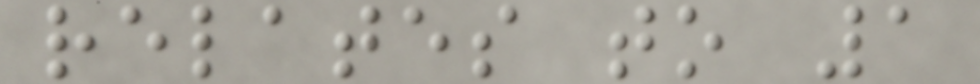relates to 1
